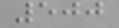500
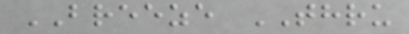BREEZE THRU
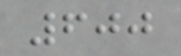600
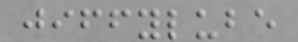jiffylube
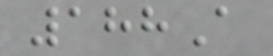188A
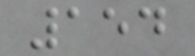154
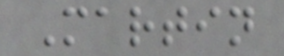Martin
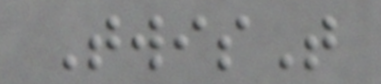TwisT
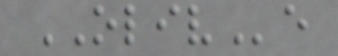OLIVe
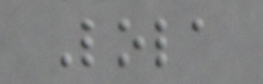Lola
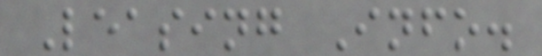Leasing Info.
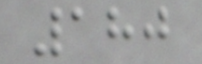180
